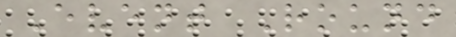Event Round
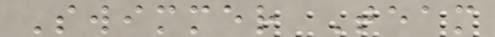Swimmer Team
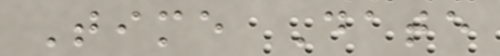Time Date
